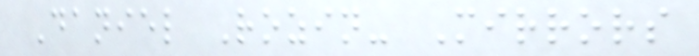Daniel Rozin- Mirrors
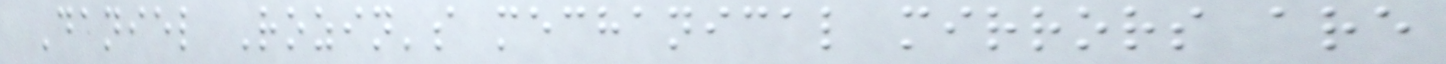Daniel Rozin's mechanical mirrors are
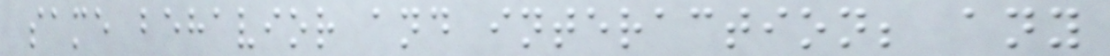same behavior and interaction; any
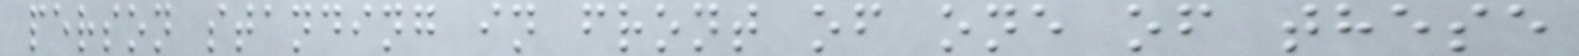person standing in front of one of these
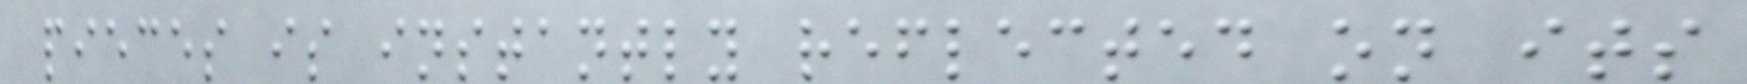pieces is instantly reflected on its
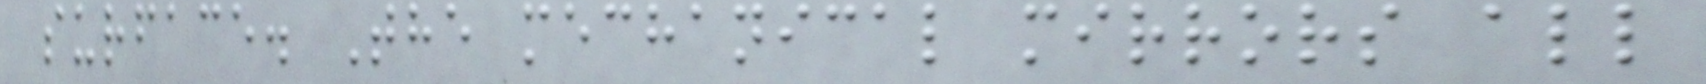surface. The mechanical mirrors all
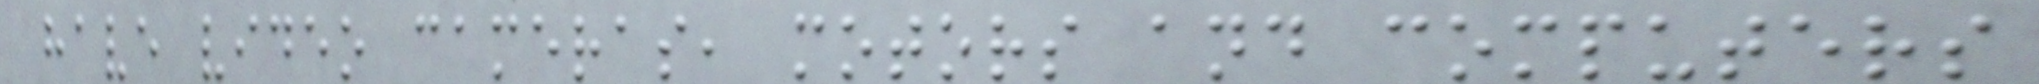have video cameras, motors and computers
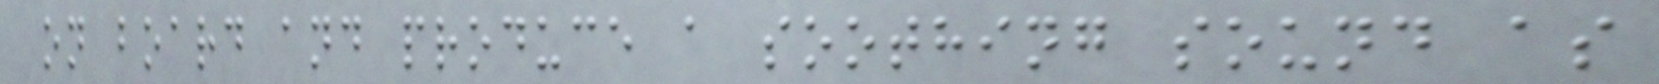on board and produce a soothing sound as
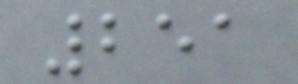251
